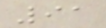91
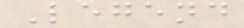Legend
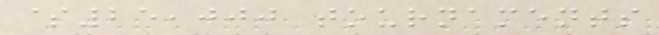$25,000 tournaments
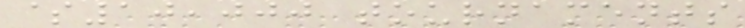$10,000 tournaments
